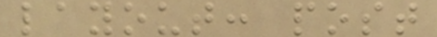layout: post
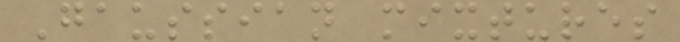Gaussian mixtures
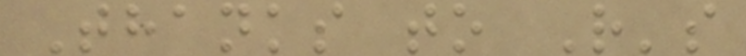Thanks to R's
